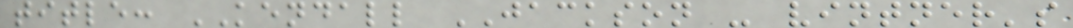title: KENDALL JACKSON - vintner's
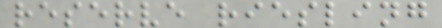reserve riesling
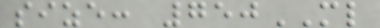size: 750ML
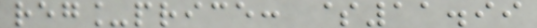reg_price: $11.99
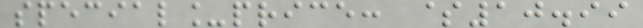special_price: $10.99
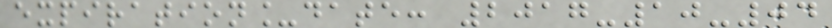expiration_date: 2017-10-04
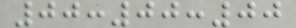00:00:00
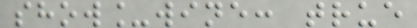show_wine: true
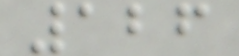126
